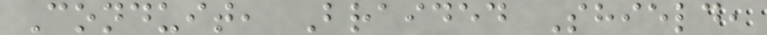Conduit, Braided Shield,
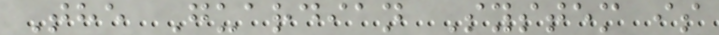The Guardian System is
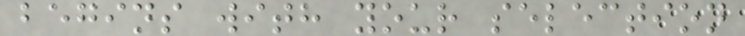begins with your selection
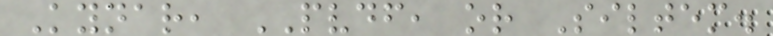Kynar, PVDF, or Siltem.
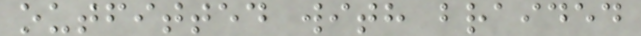outfitted with braided
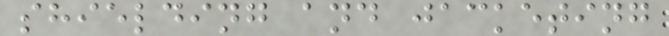shielding and jacketing
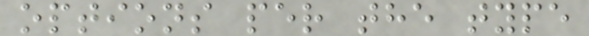options per the type
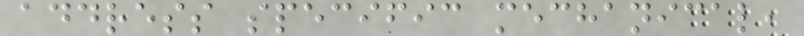address specific mechanical,
